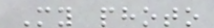My photo
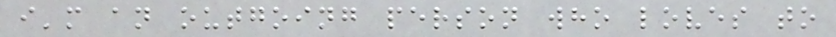i'm an outgoing person who loves to
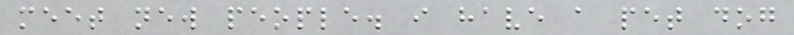meet new people. i have a pet dog
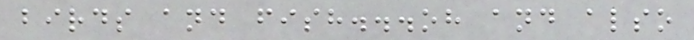birds and fish...oh and also
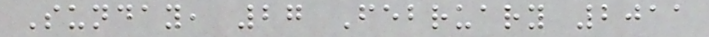Sunday, 27 February 2011
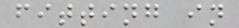fitting in
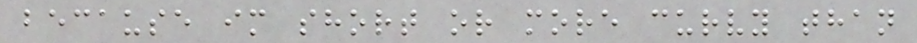because im short or more curvy than
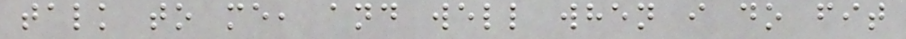talk to me, and well when i do fit
